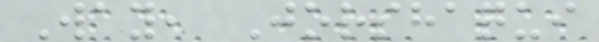Way, Jorshaqui
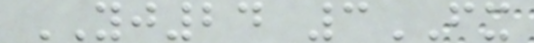YJ24 3FX
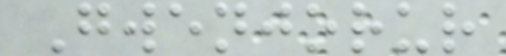Gwenjorur
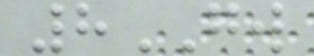8GW
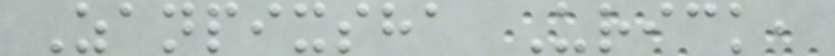Zanpixsha Urick,
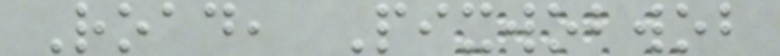Road, Pixwobwob
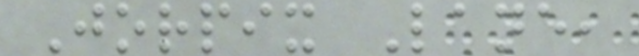Jorpix Lane,
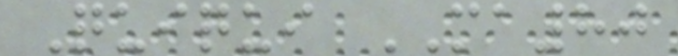Quiqui MA80
